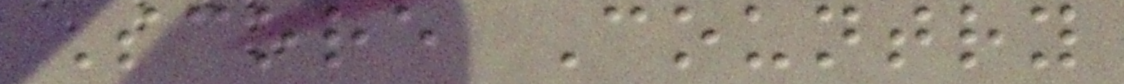Score Country
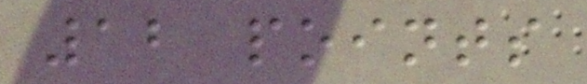12 points
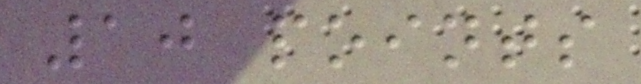10 points
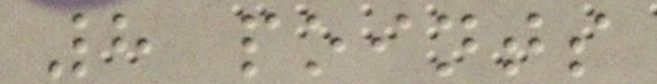8 points
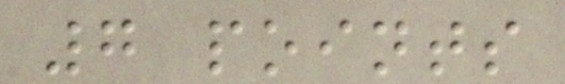7 points
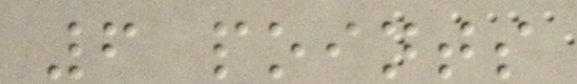6 points
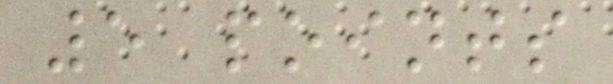5 points
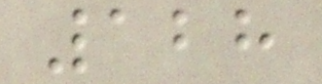128
